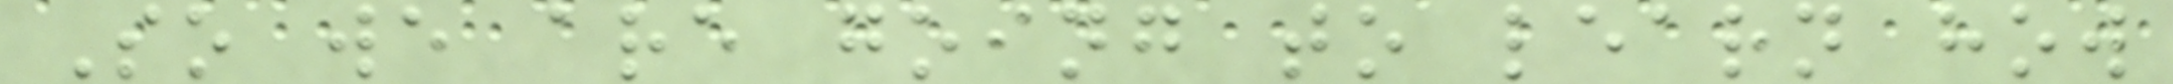So we are going to learn how
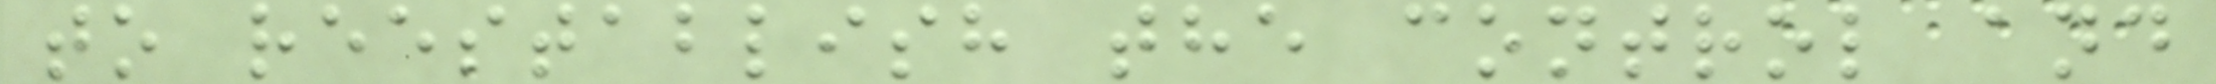to reestablish the control and
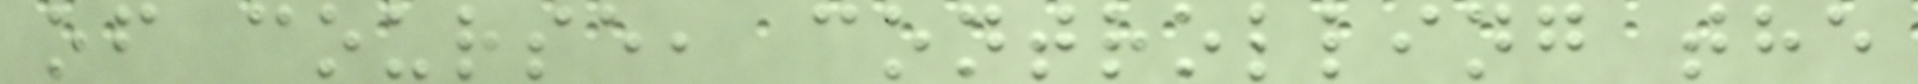of course, controlling the
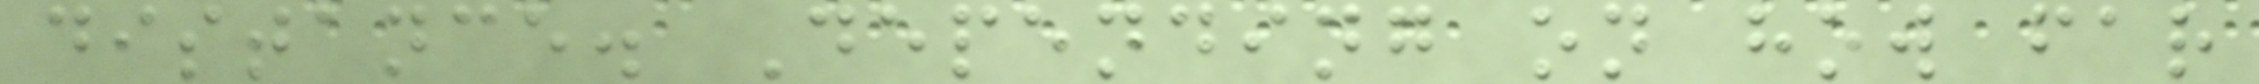distance. Depending on how far
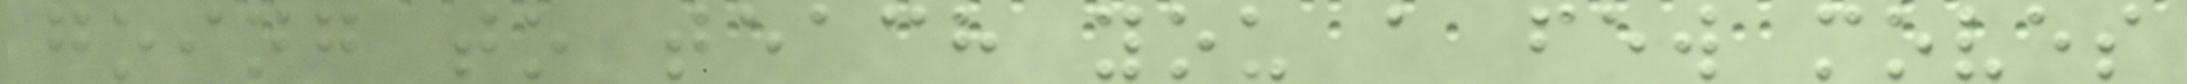going to teach you a few moves
